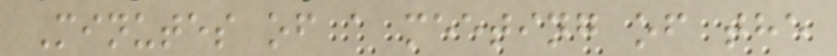Minutes of a meeting of the
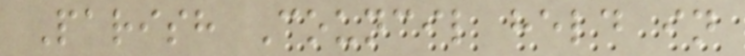Parish Council held in
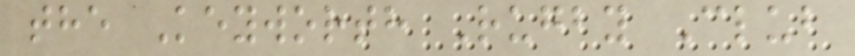the Keyworth Rugby Club
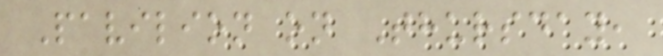Pavilion on Thursday,
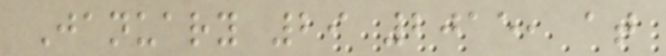January 29 2015, at
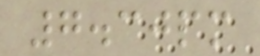7.30pm
